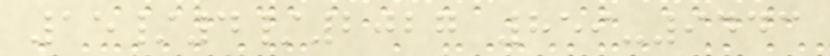15/4/2027 859-9443
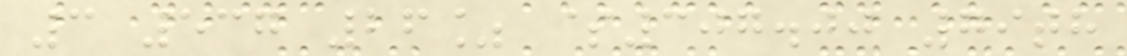3 537 26% $307.00 79th
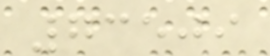73509
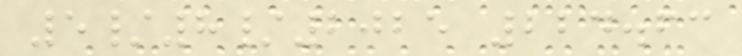5/8/2025 224.63
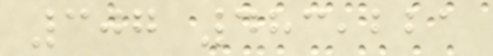307 483,221
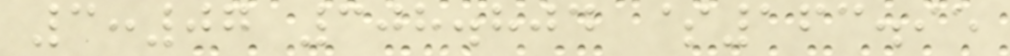3:07 308.804 $163.95
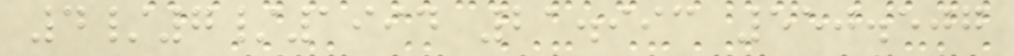4/7/1994 21.993 550.507
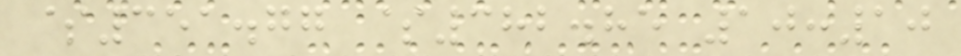$351.77 $382.85 10:10
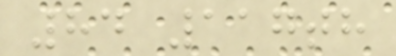84 117th
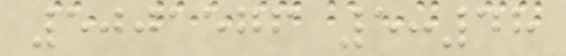5001576 5:48
